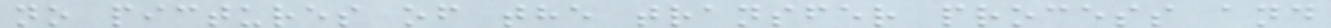no pictures of the transfer process and
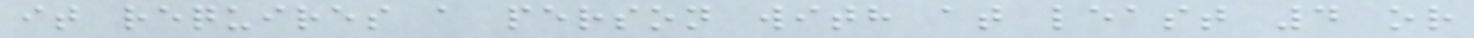it requires a person with at least 4 or
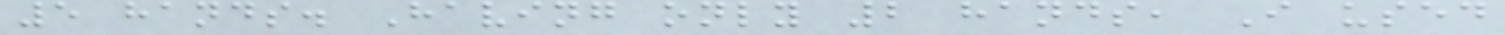5 hands. Having only 2 hands, I used
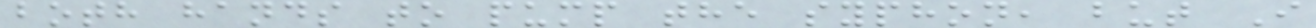both hands to pump the syphon, but I
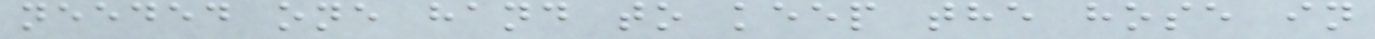needed one hand to keep the hose in
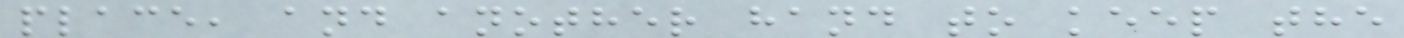place, and another hand to keep the
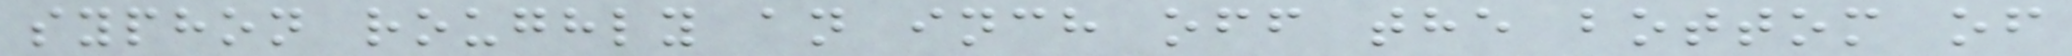syphon roughly an inch off the bottom of
